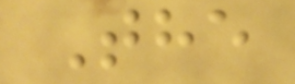The
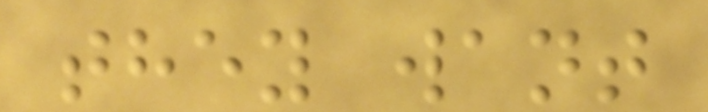they want
